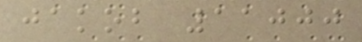jakob 11000
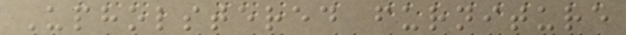Upholstered furniture
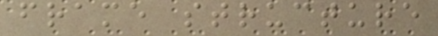frame structure
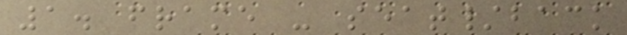1. frame - seat/back
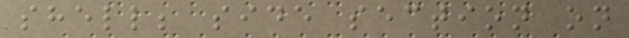shell; side section on
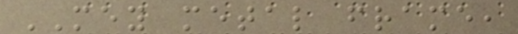MEY metal frame,
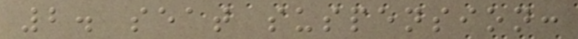2. seat suspension:
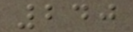240
